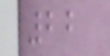22
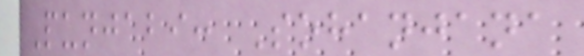Punjabi: Sohanjana
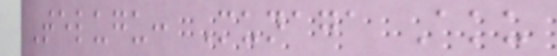Telugu: Munaga Aku
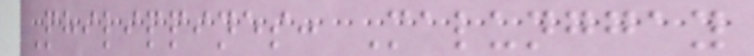Philippines: Malunggay
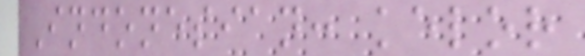Indonesian: kelor
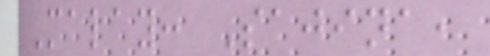Malay: Sajina,
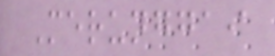Merunggai
